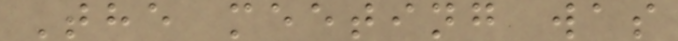The meeting was
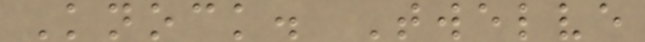Knock. Twelve
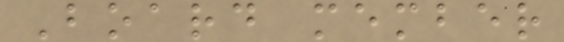Board member
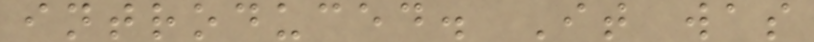introduced. It was
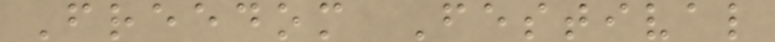Freedom Festival
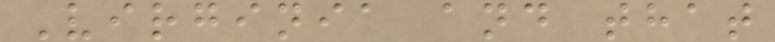Virginia and that
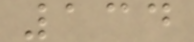134
